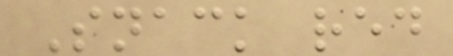Snack red
